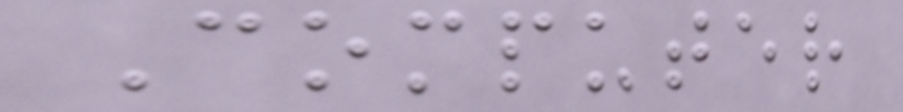Computer
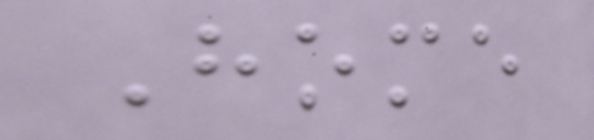Home
